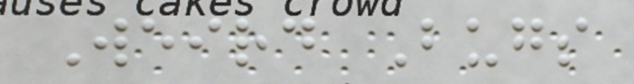Weird Bugs
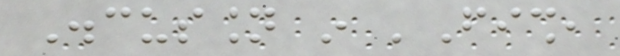Discussion in 'Fish,
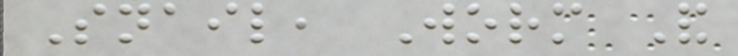Snail, Worm And
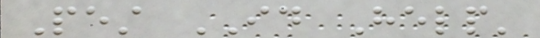Pest ID Help'
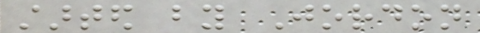started by Jordon
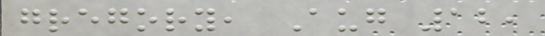gregory, Aug 12,
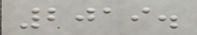2019.
